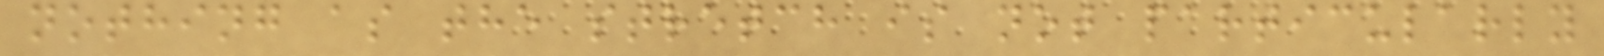nothing as the stretch is not particularly
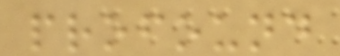profound
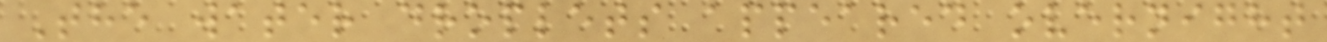The water droplets appeared overnight
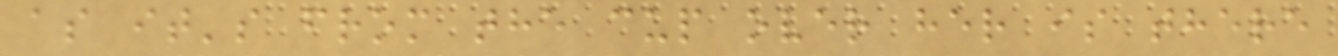as it's from the cup over her is there
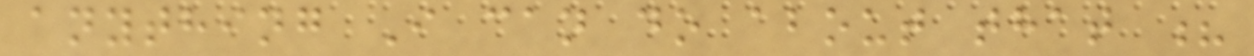anything I can do about that ?
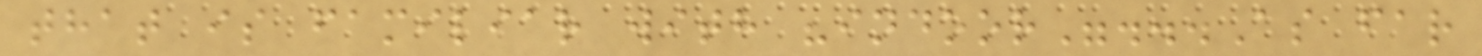that is familiar with "indoor"...As far
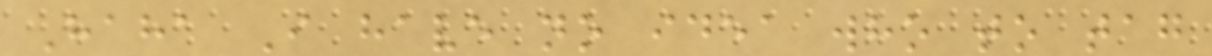Haha I have no idea who to tag
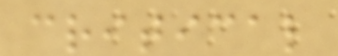critical
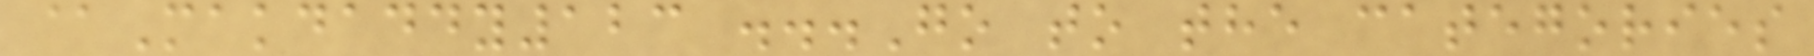@Makdaddy123 ...Go to the categories
